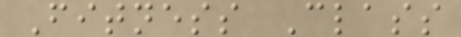Fitness Class
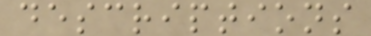descriptions
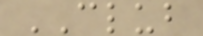CLUB
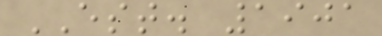EST. 1901
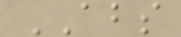ABS
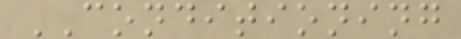CONDITIONING
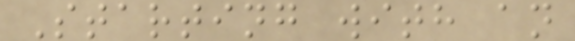Starting with an
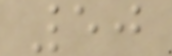50
